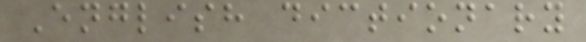English dictionary
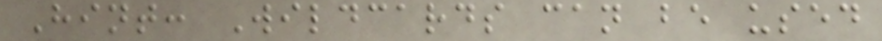Hint: Wildcards can be used
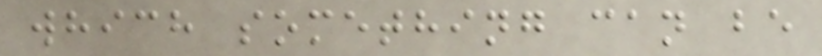which something can be
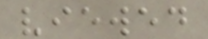viewed
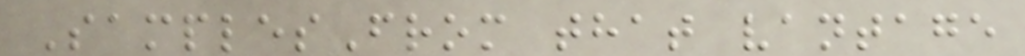SamplesFrom that vantage
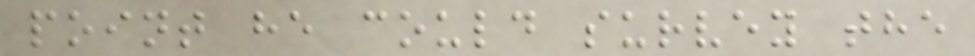point he could survey the
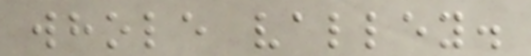whole valley.
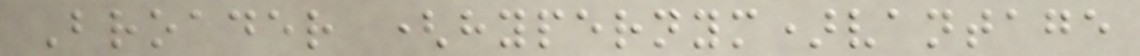Broader (hypernym)vantage
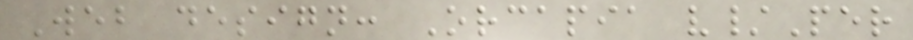Web design: Orcapia v/Per
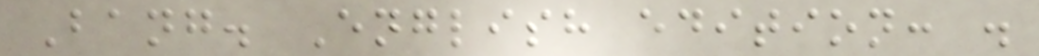Bang. English edition: .
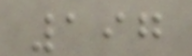197
